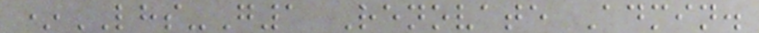*LHS-G1 Renovate Admin.
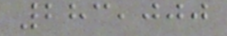283,000
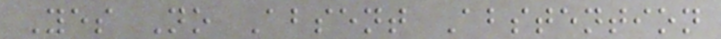Yes No Absent Abstention
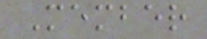Member
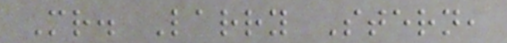Mr. Larry Stern,
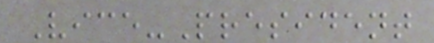Vice-President
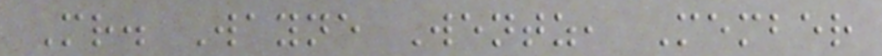Mr. Wayne Wentz, Member
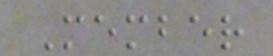Member
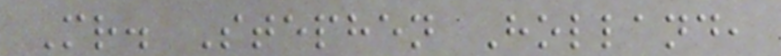Mr. Stephen Holland,
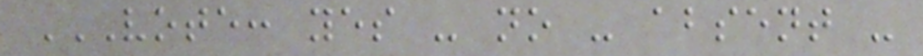VOTE: YES - NO - ABSENT -
